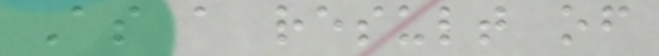As a result of
